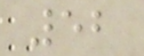52
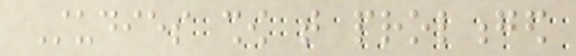Studies show that prolonged
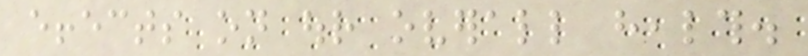effects on our overall health.
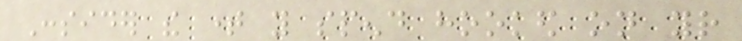Consider the time you spend hooked on your
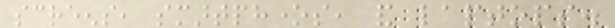screens, smartphones, and laptops.
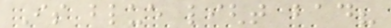Is blue light bad?
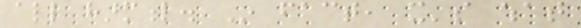all harmful. In fact, it's what
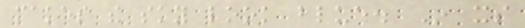makes the sky look blue. In its
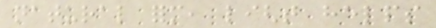natural form, light helps
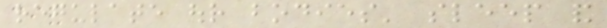regulate our bodies' sleep and
